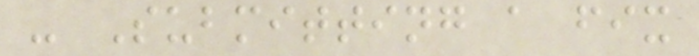- Submitting a fix
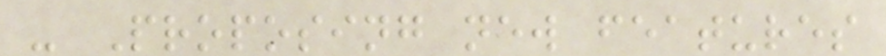- Proposing new features
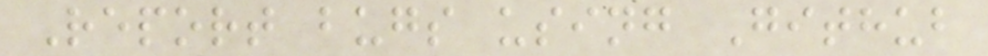Report bugs using Github
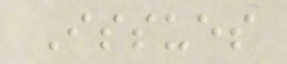Issues
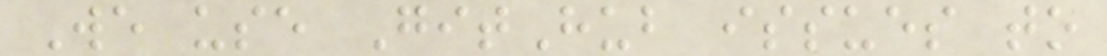We use GitHub issues to
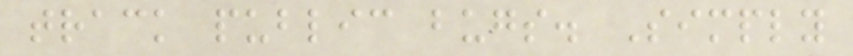track public bugs. Simply
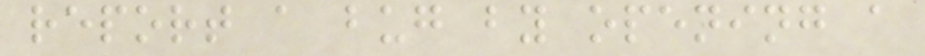report a bug by opening a
